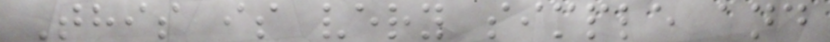This is very simple and
